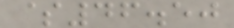$46.50
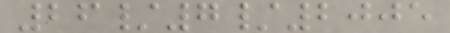26/7/2005
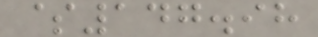$147.98
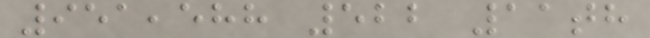951,588 522 11th
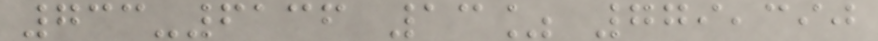733-6136 13% 779,390
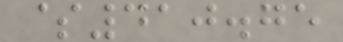$410.75
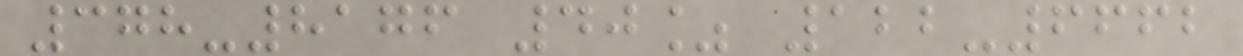378-8176 40% 122-6662
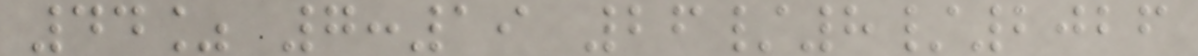44% 7:19 26/8/2026
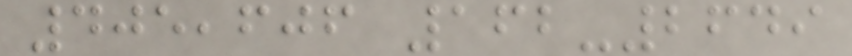405,606 162-2649
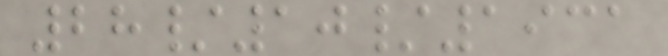28/10/1931
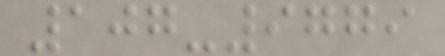107-9779
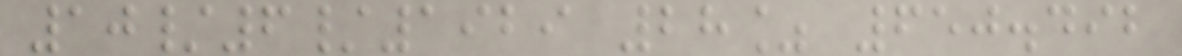10/6/1929 28% 650.492
